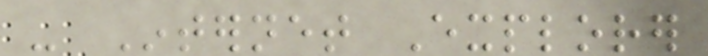- Internet Explorer
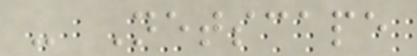- Netscape
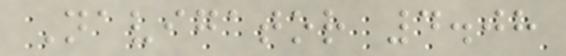Navigator 4.08
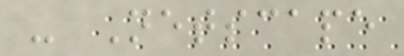- Netscape
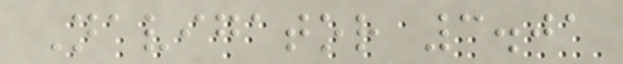Navigator 3.01
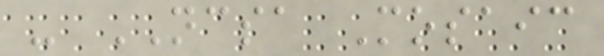- NCSA Mosaic
